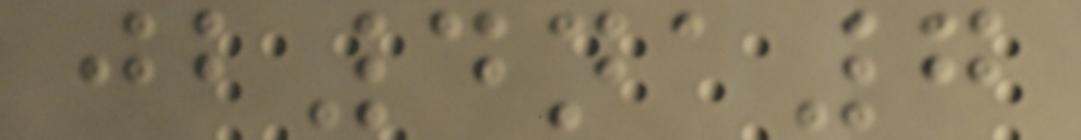jb4na7
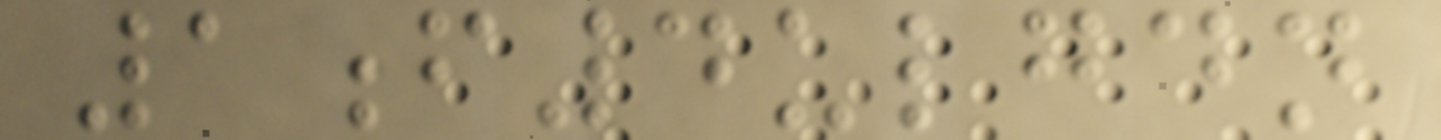1f4ulgdn
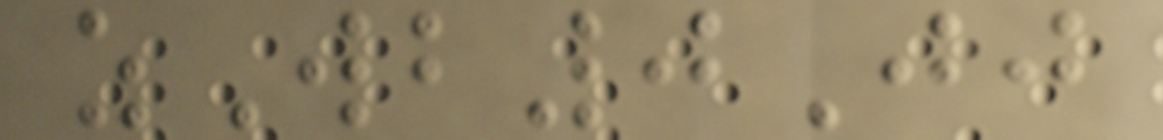zWb0Jj
